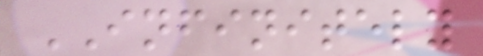INFINITELY
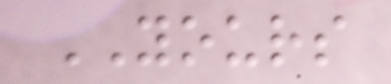YOURS
